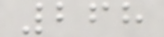268
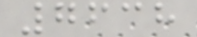7638
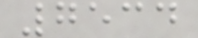7534
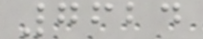7624
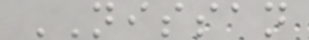NISSAN
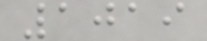1019
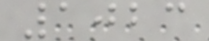1023
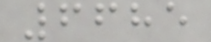6685
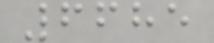6685
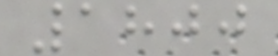1800
